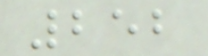252
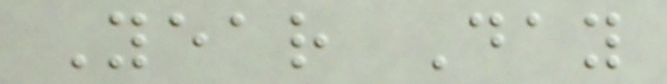Year Day
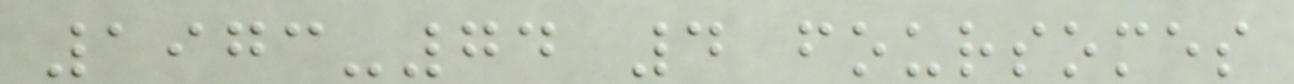1973-74 4 foursomes
